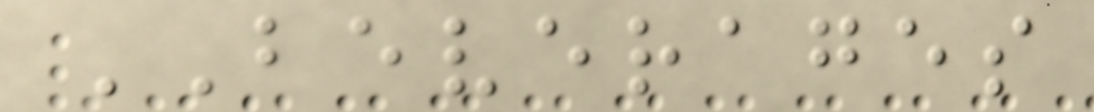BEVERAGES
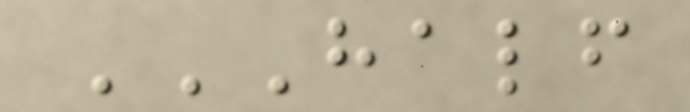HALF
